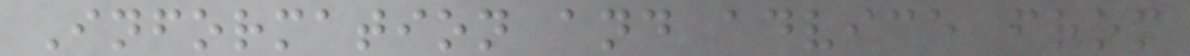Information and advice from
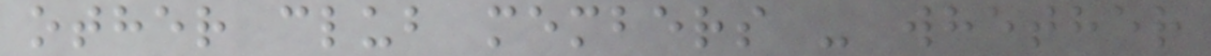other club members - whether
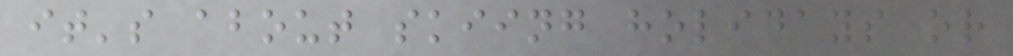it's about skiing holidays or
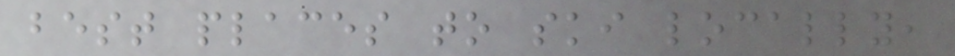best places to ski locally,
